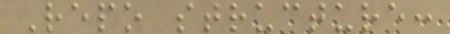Repo structure:
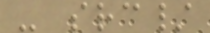- src/
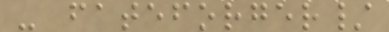- fateforger/
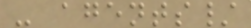- agents/
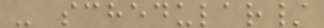- schedular/
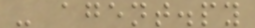- agent.py
